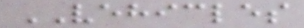VEHICLES
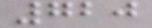720
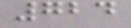724
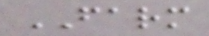FARM
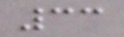33
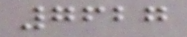7627
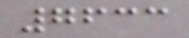7633
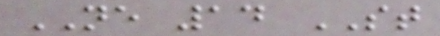NE 14 ST
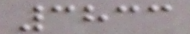3833
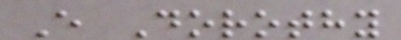E Dorothy
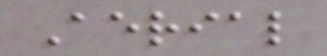Aerial
